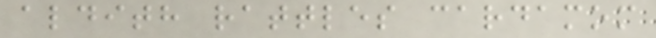aldith rattles cardamom
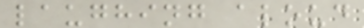laughing aloud
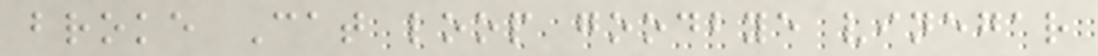broke Cat loop goodbye vinegar
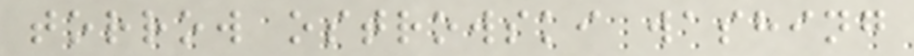torrow ostrowski washing
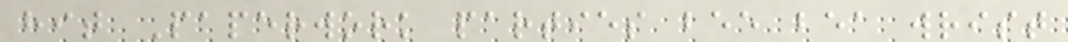hit Paperwork parties bee bea wrist
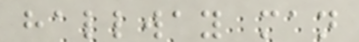hallway man
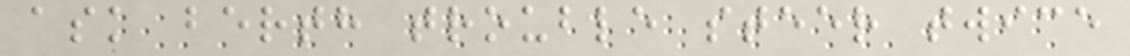ask berth trouble steer twice
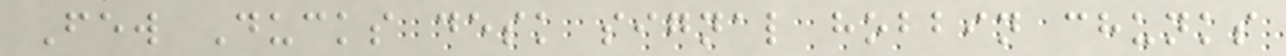Few Ducks desk signal hobbin chunks
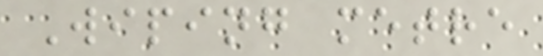Wiping metre
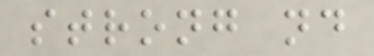strong nd
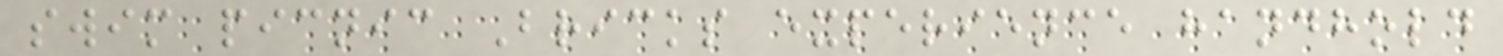swim picnic Bricks experience handhold
